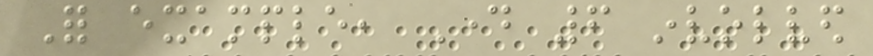For example, Day 6 involved
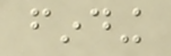finding
